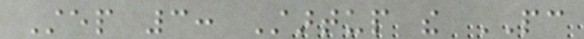Step 3: Startup the PC
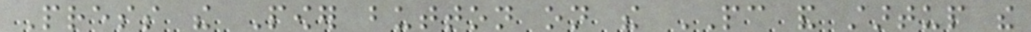Press the Power button on the PC and startup the
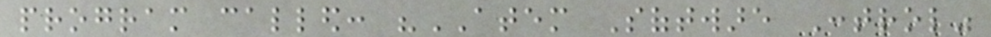program called: "ATEM Software Control"
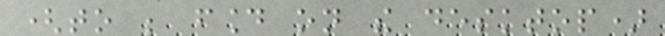(to be found on the desktop)
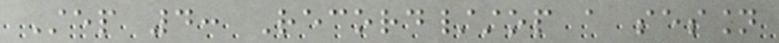Step 4: Record/stop a session
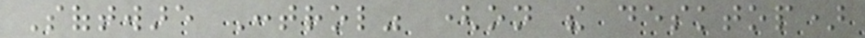Software Control" (on the desktop)
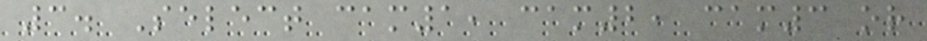3. Select cam1, cam2, cam3 or
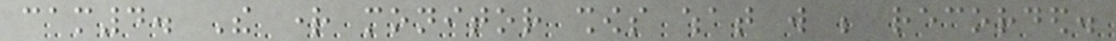cam4. The right monitor shows what will be recorded.
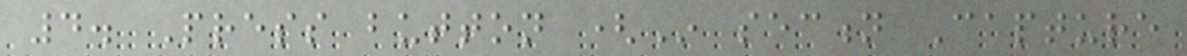4. Press button (In section Capture
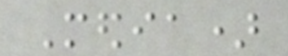Media)
